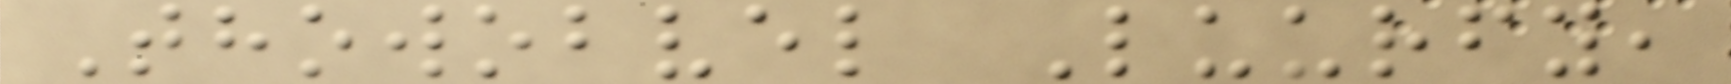Thowobvel Luurfy,
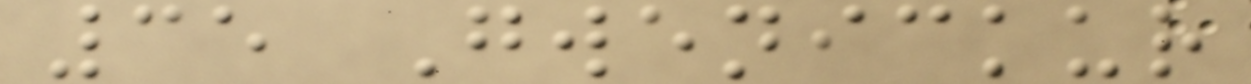35 Gwenickur
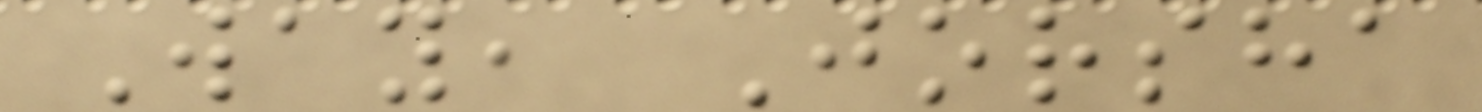Way, Jorsha
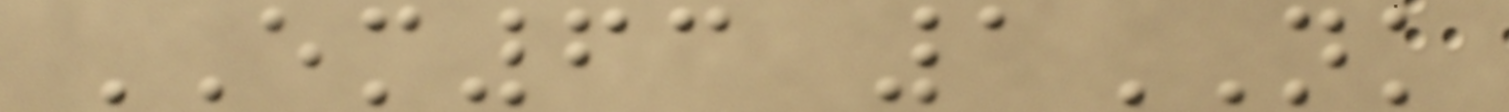EM63 1NK
